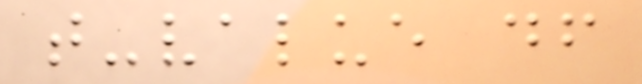t-value df
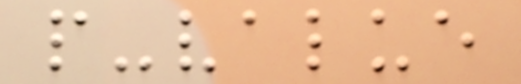p-value
